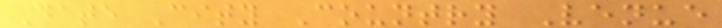Date City Country Venue
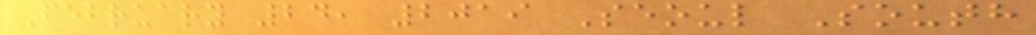February 24, 2019 Seoul South
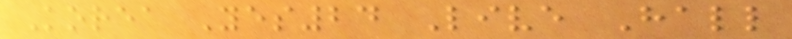Korea Yes24 Live Hall
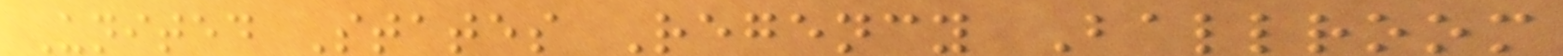United States Regency Ballroom
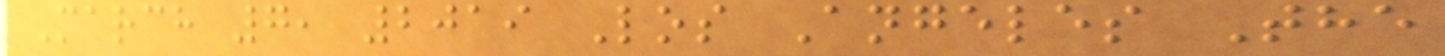March 7, 2019 Los Angeles The
